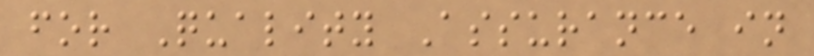for Quality Assurance in
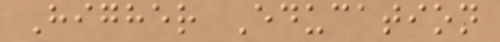Higher Education
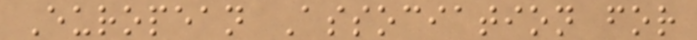European Association for
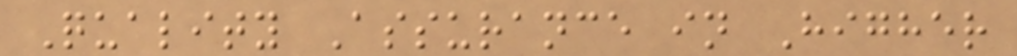Quality Assurance in Higher
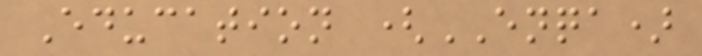Education (ENQA)
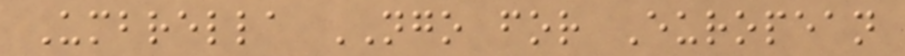Umbrella NGO for European
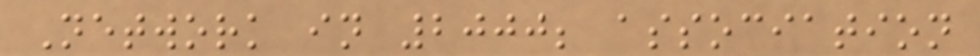Network in 2000; association
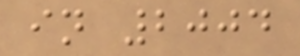in 2004
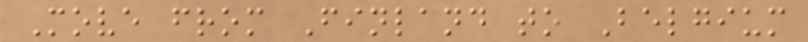Move from Finland to Belgium
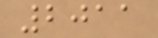2011
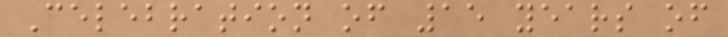Celebration of 15 years of
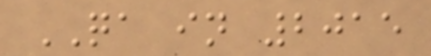QA in 2015
